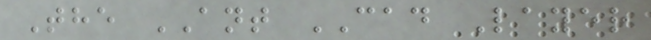The ANT CAD Layer
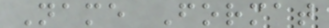Name Format
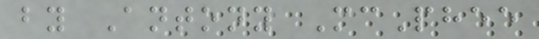by Antony McPhee
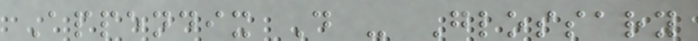Appendix D - Glossary
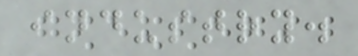industry.
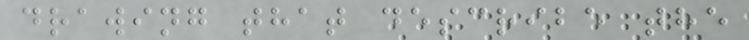drawing that describe the
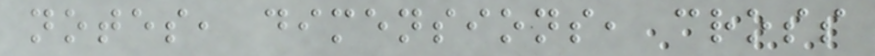notes, dimensions, cross
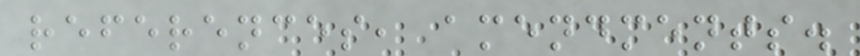references, amendments.
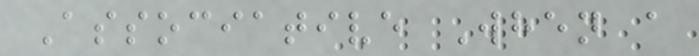Associative When a
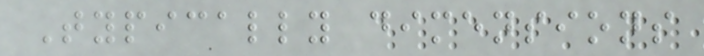Typically dimensions
